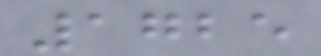1725
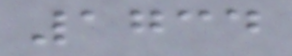1734
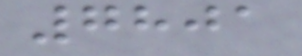7801
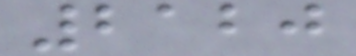2120
